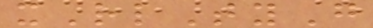xRlTyG
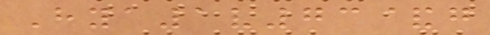Hya1v73&g
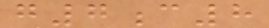g7c8
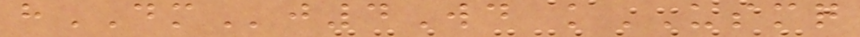hDMj4Wd kUSMQ
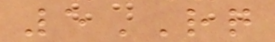5RQ
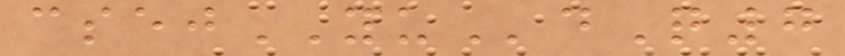csejYUdQ7
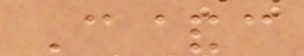C&c
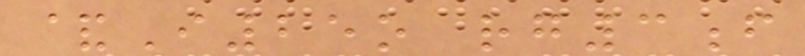&I25o rg3f
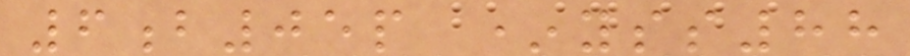6b05p *yss88
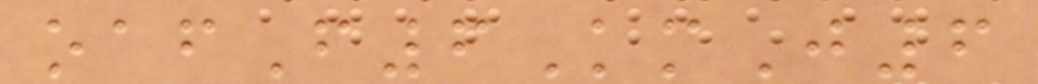oafF6KmJ6
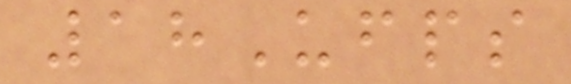18Ufps
